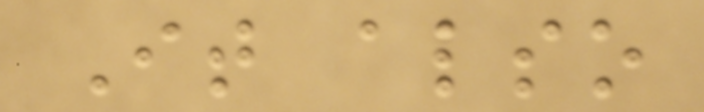It also
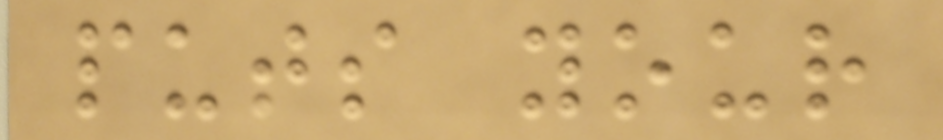puts your
